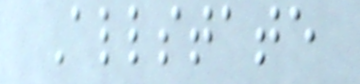Allstate
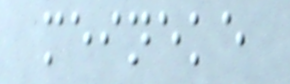meineke
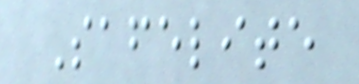Safelite
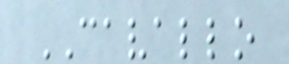CAVALLO
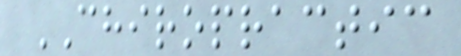CHIROPRACTIC
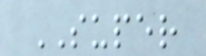SUPER
